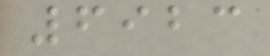6923
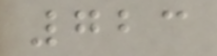723
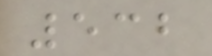532
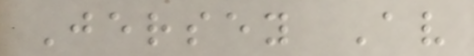Jersey Av
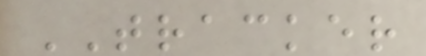TRACKER
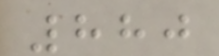880
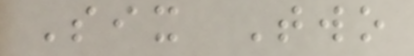Six Two
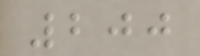200
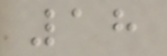18
